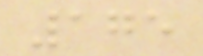175
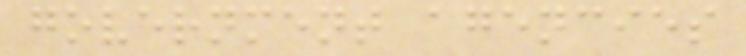government agencies
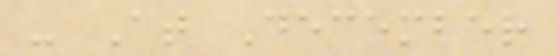- At December
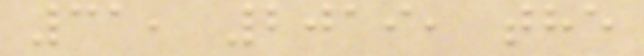31, 2019, the
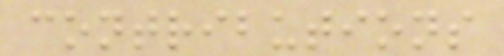contributions
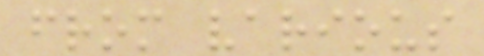from various
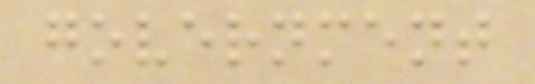government
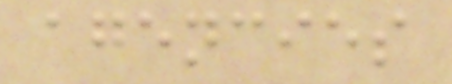agencies
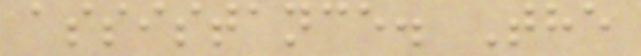assistance. The
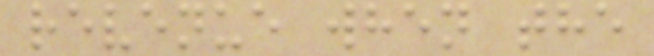revenue when the
